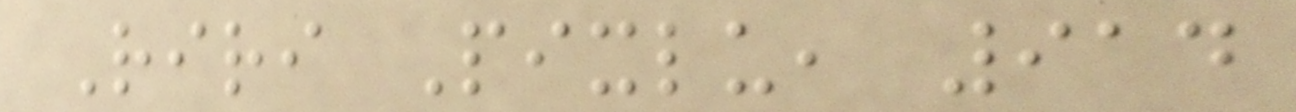Riri Pixlu, 914
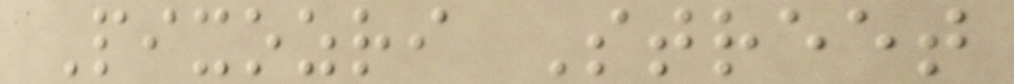Pixozri Street
